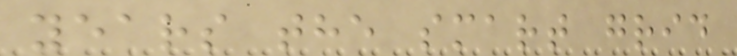years the smart grid
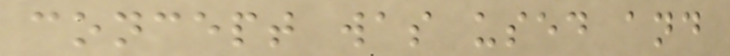concept was used and
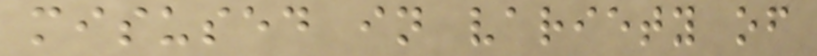misused in variety of
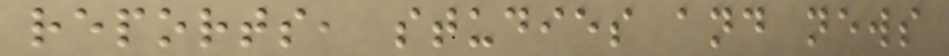reports, studies and news
